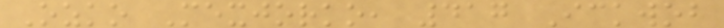Ozko Mexjorko, 417 Ickwob
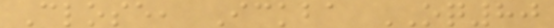Close, Ickba OQ80
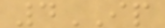4IP
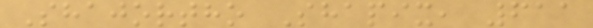Shajortho Shapix, 611
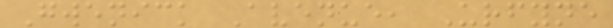Gwenick Avenue, Urfyne
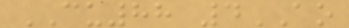CU88 4AO
